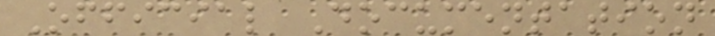Official Documentation
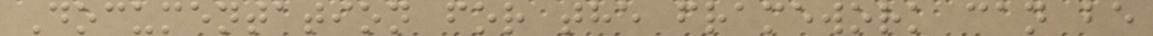Documentation for the framework can be
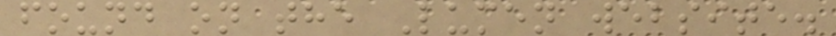found on the Lumen website.
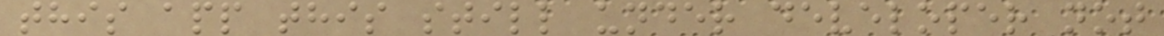this app this still under developer not
